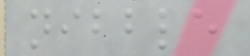nibble
